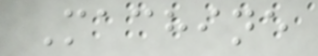Machine
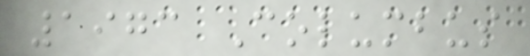1973 Columbus
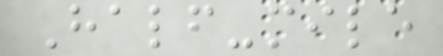Half-mile
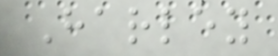Harley
